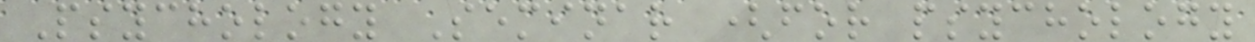Psychology Seminar (for psychology
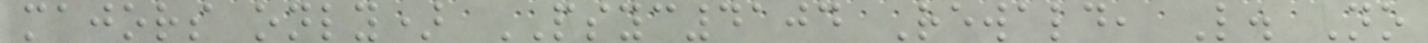majors only) PSYC4104 Rewald, L. No
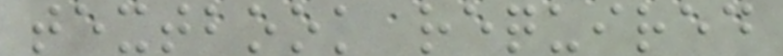textbook required
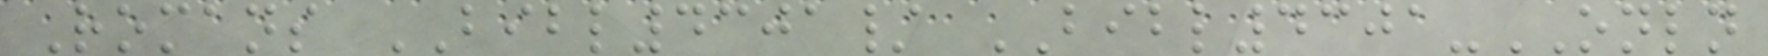Romans BIBL4301/ BIBL4301-ONLN
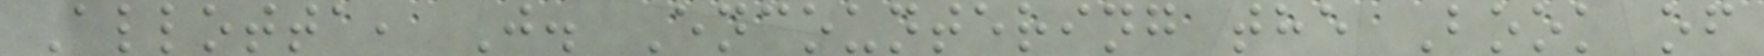Allotta, J. Encountering the Book of
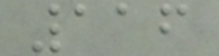116
